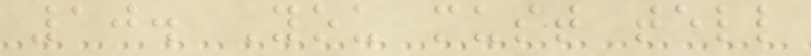10. You must tell
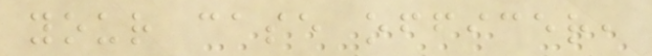your case officer,
